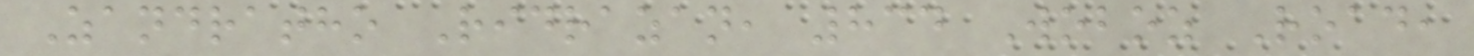Zandratho Ridrazan, 834 Woboz Road,
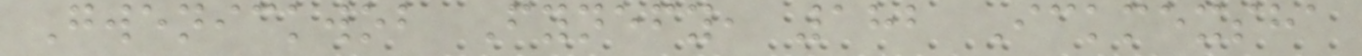Gwenickwob Fynefy, 182 Ickmexsha
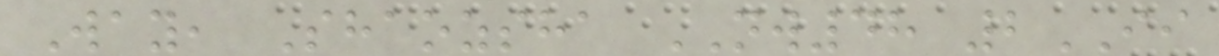Way, Shaozsha NW48 2II
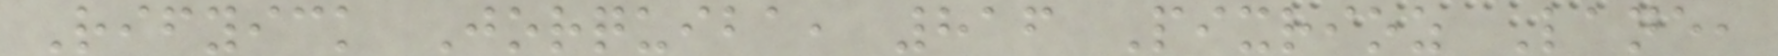Rifyick Jorquiba, 816 Pixrioz Lane,
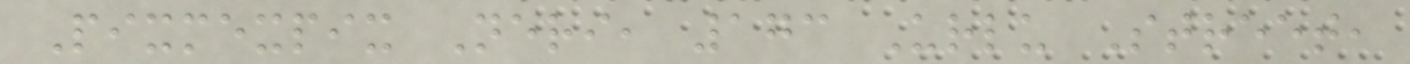Pixmexpix Neri, 173 Urlu Street,
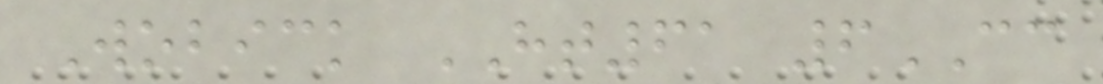Wobick HT61 6CC
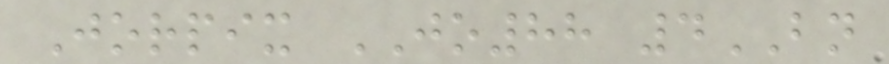Jorpix JO88 4BN
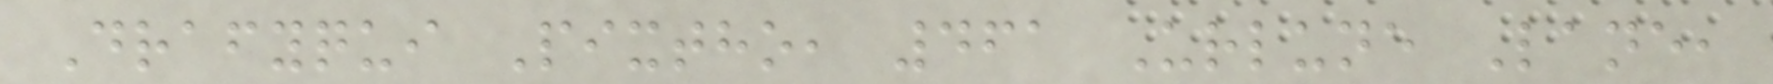Drafyqui Pixtho, 461 Urlune Lane,
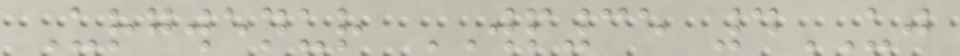Urgwenur WP35 4UJ
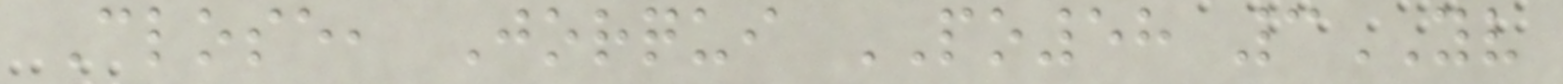Close, Jorqui PO58 3YV
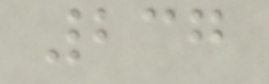237
